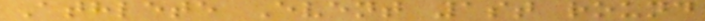Athlete Event 1st round
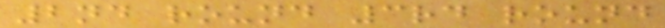2nd round 3rd round
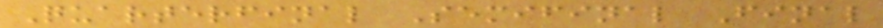Quarterfinal Semifinal Final
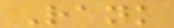Rank
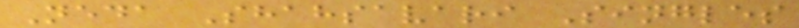Neda Shahsavari Singles
